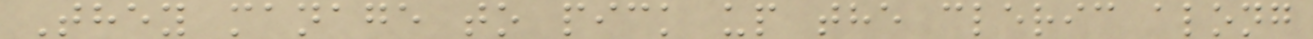They manage to pick up the cleric along
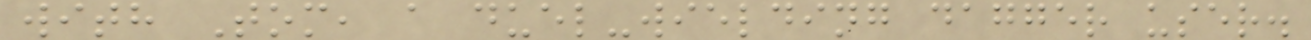with Tom, a duel-wielding dagger user.
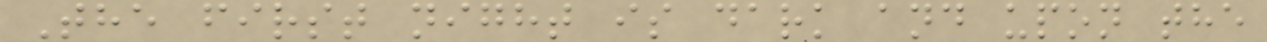The first night is dark and upon the
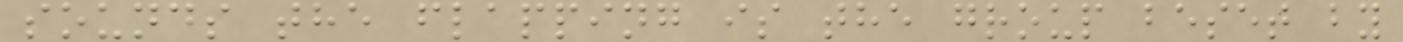sounds the flapping is the group beset by
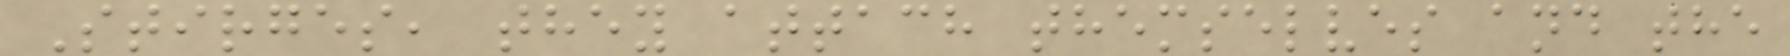Stirges, they attach themselves and the
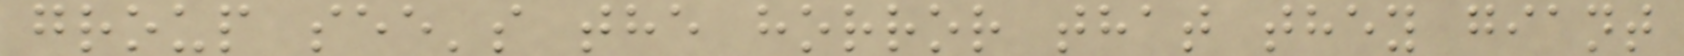group see's the horror that they giant
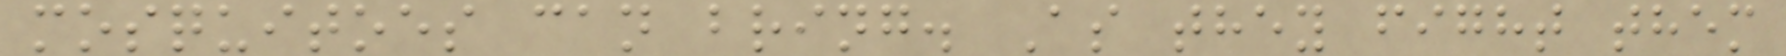mosquitoes can bring. As they fight them
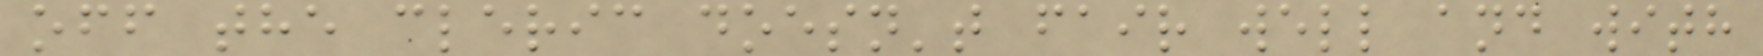off the cleric doesn't fair well and with
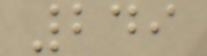249
